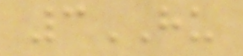3HU
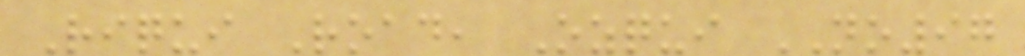Riqui Road, Ozqui NO97
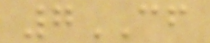7CF
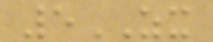5ZX
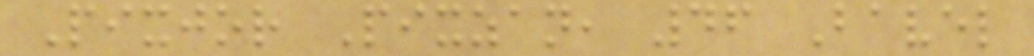Pixjor Pixzan, 46 Bavel
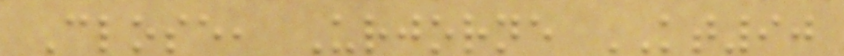Close, Urjorne KT90
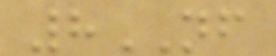8NF
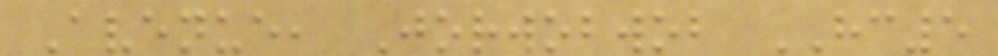Avenue, Jorwobwob HC5
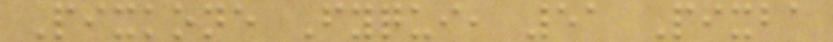Pixkone Fyqui, 51 Pixba
